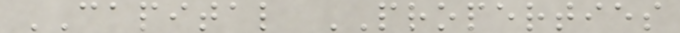CAPITAL PROPERTIES
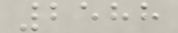2588
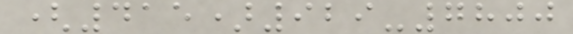(415)929-7800
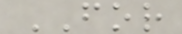FOR
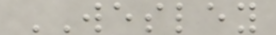WESLEY
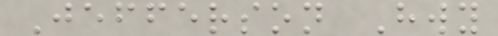Jefferson Hwy
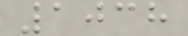1038
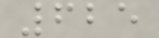625
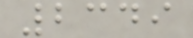2349
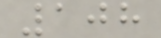108
